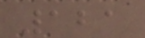121
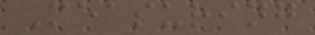Measuring
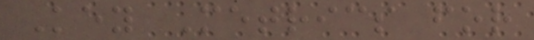Key Metrics for
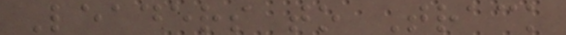Leaders to Track
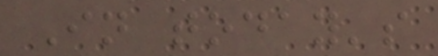In today's
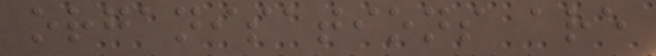organisations are
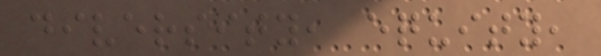diversity, equity,
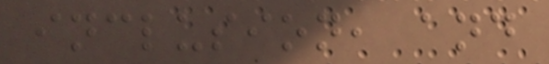inclusion, and
